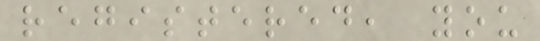registered, you
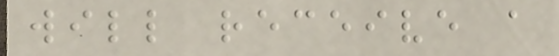will receive a
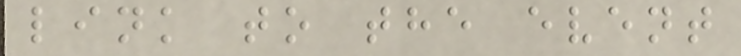link to the event
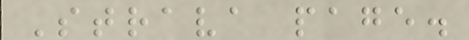Strava page.
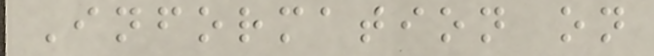Information on
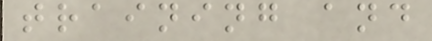training and
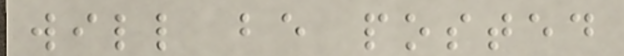will be posted
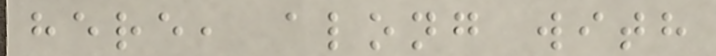here, along with
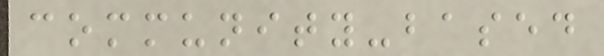community-based
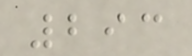293
